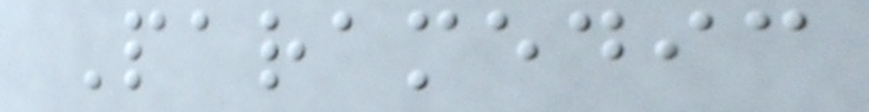Paramedic
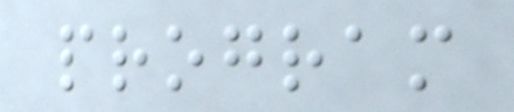program
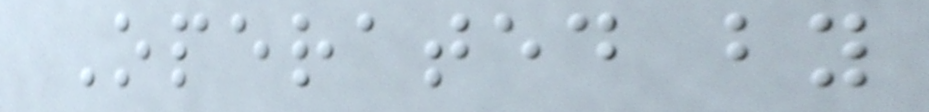Operated by
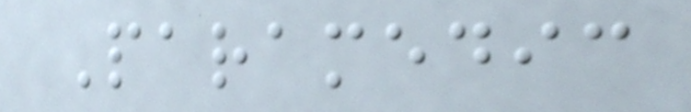Paramedic
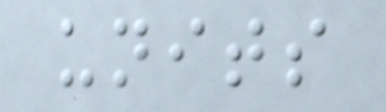units
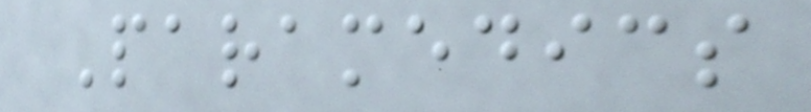Paramedics
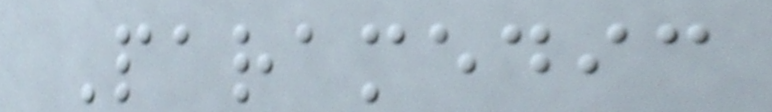Paramedic
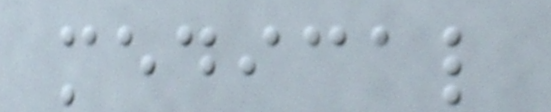medical
